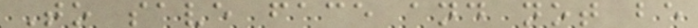To save face and not be
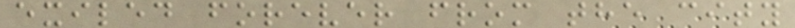exiled forever from the city
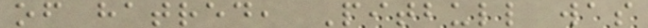of hatred, Pitbull was
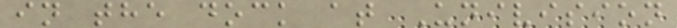in the dock at Univision
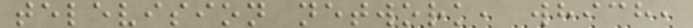television network, which,
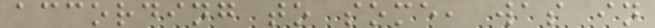according to some, was in
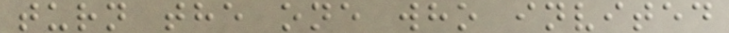turn the one who invited
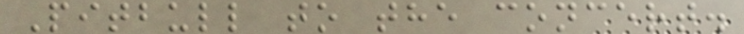Pitbull to the concert.
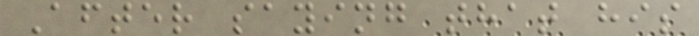After saying that his
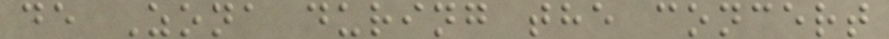de Zona during the concert
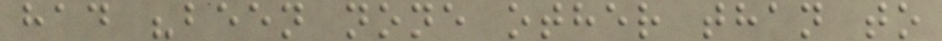had "been none other than to
